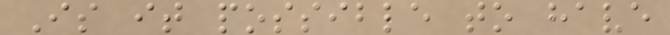Is it possible to have
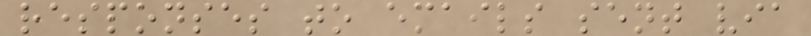responses to emails sent via
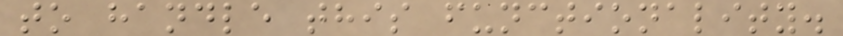to handle this functionality.
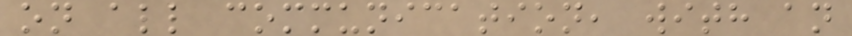on all communication, with an
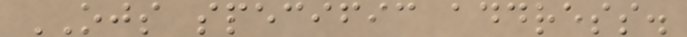OJS specific address.
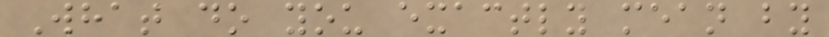What do you exactly mean by
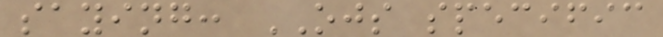saying: OJS specific
